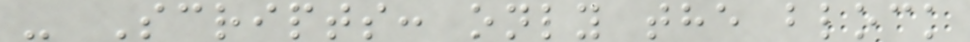- Scripts: only the block
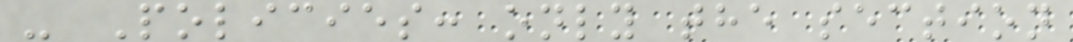- Policies: only the section
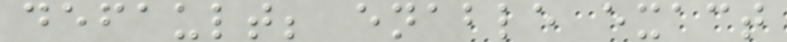default; enable exact
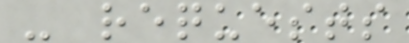- requests
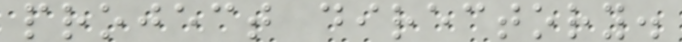project directory.
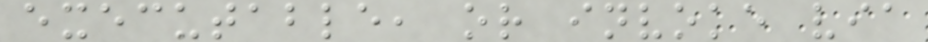executable, or invoke via
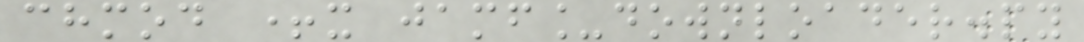chmod +x jamf_downloader.py
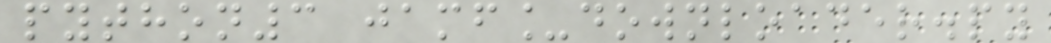python3 jamf_downloader.py
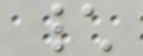\
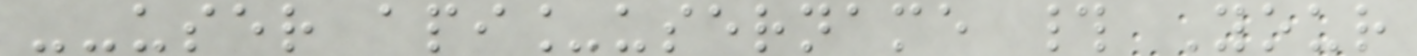--user api_username # Your
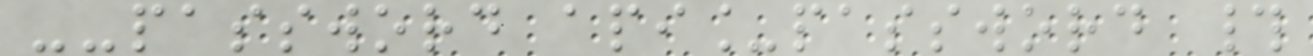--password api_password #
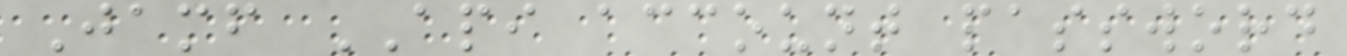Jamf API account password
